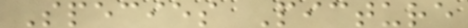Species Picture
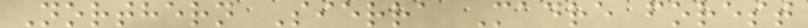Northern Sierra Madre forest
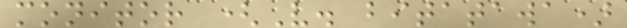monitor (V. bitatawa)
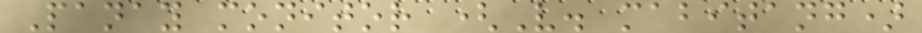Panay monitor (V. mabitang)
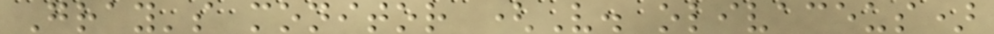Gray's monitor (V. olivaceus)
